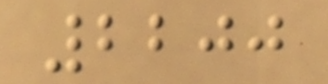2200
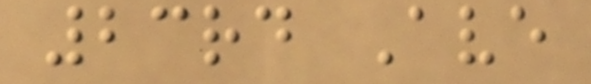23rd Ave
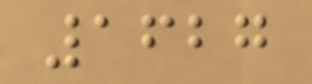1627
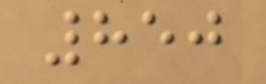850
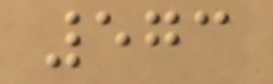573
